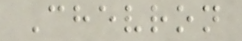Chevron
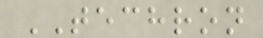TECHRON
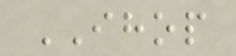IHOP
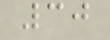30
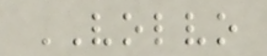VOLVO
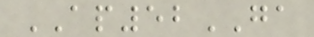AP52GA
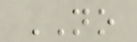NO
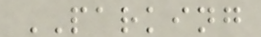PARKING
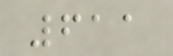611
